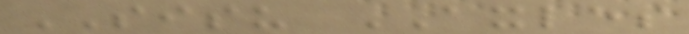SISU AXLES
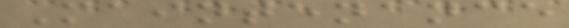Maintenance
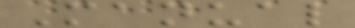Manual
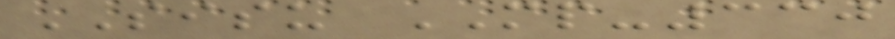SISU MP-330
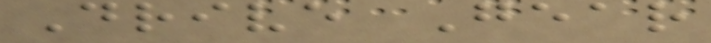Drive Gear
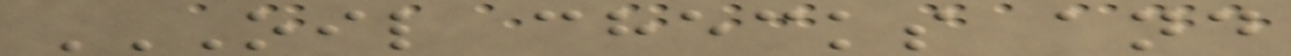OIL CHECKS AND
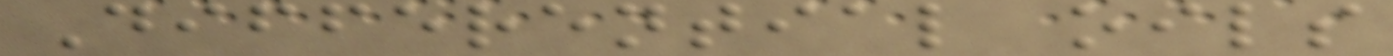Differential oils
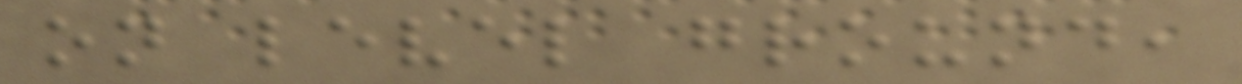on level ground,
